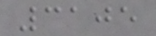3105
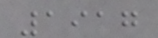1917
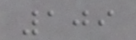109
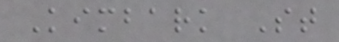Kimbark St
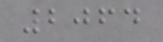2064
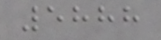5888
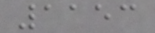1153
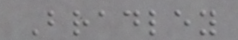Bradley
